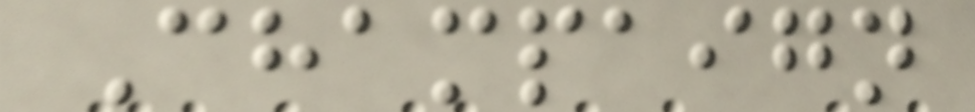Champaign
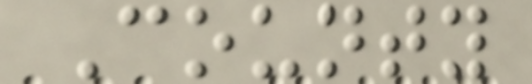County
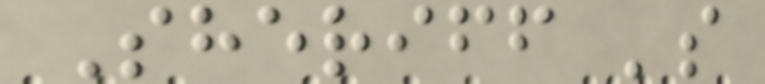Sheriff 's
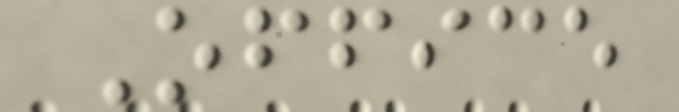Office
